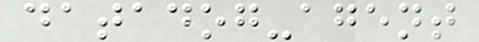datadog-agent
